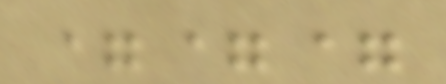===
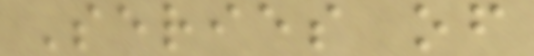Series of
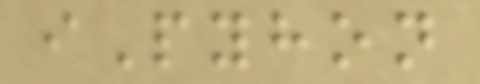iPyhon
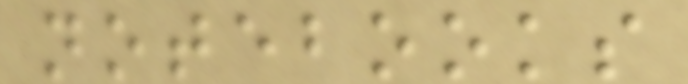notebooks
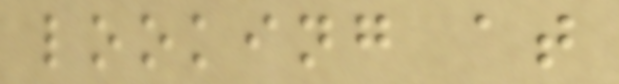looking at
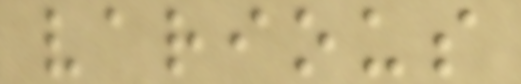various
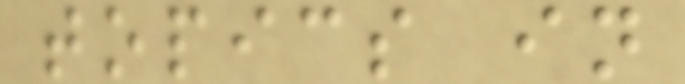topics in
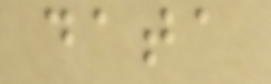data
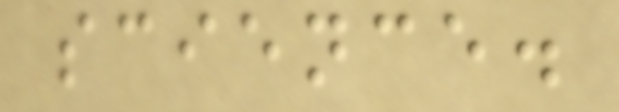science.
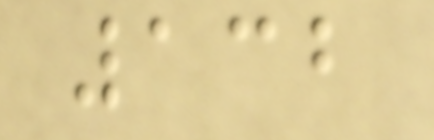132
